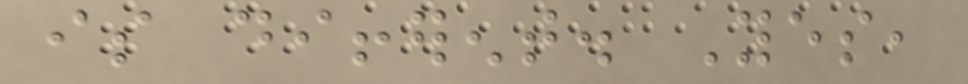is different. Yes,
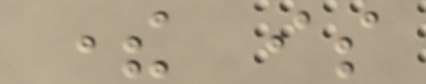there is
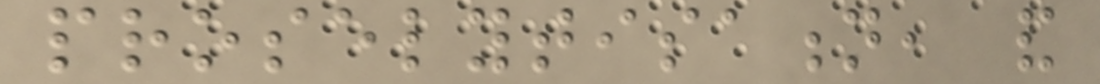proselytisation, and
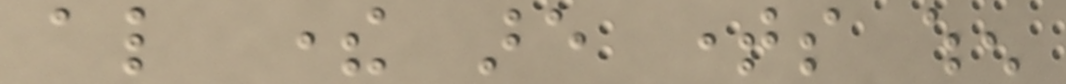also there are times when
